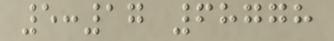5:17 68778
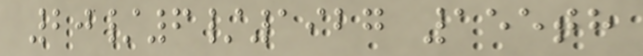20/6/1927 155th
